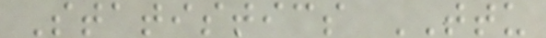Statistics TTU
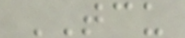TCU
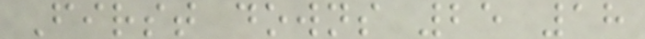First downs 25 18
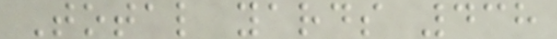Total yards 438
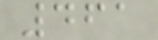461
